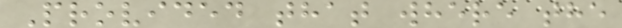Provided that where the
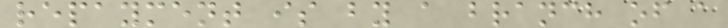repayment is by a branch of a
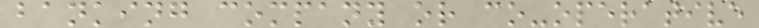banking company or co-operative
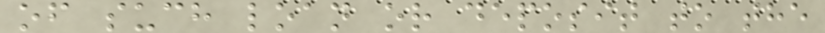of such loan or deposit to the
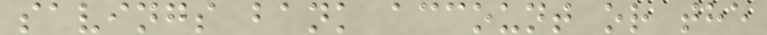savings bank account or the
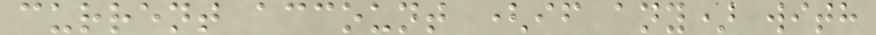current account (if any) with
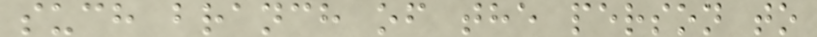such branch of the person to
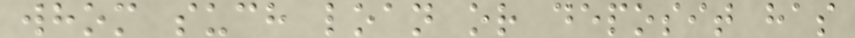whom such loan or deposit has
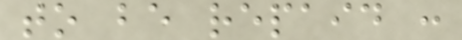to be repaid :
